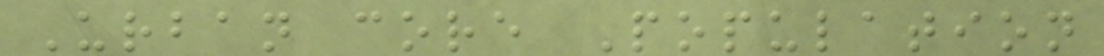Urban core Population
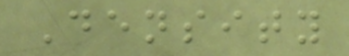Density
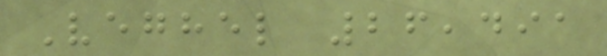Veghel 26,491
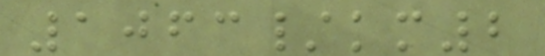1063/km2
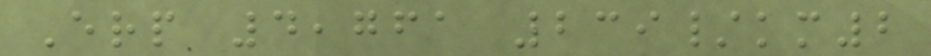Erp 4,761 239/km2
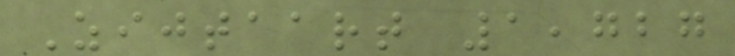Zijtaart 1,727
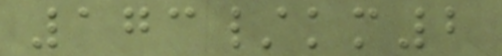173/km2
